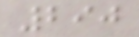290
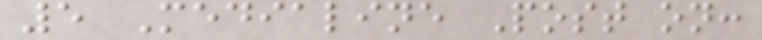5 Medialine Post on:
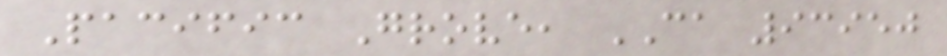Pacific Grove, CA 93950
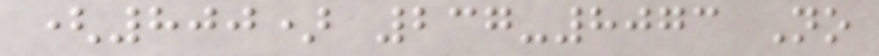(800) 237-8073 No
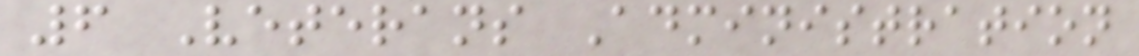6 Veterans Administration
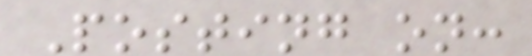Posting on:
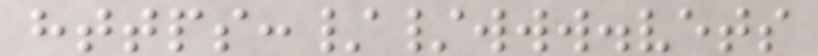https://www.vets
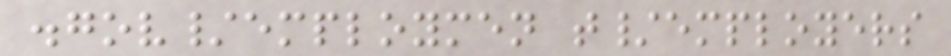.gov/employmen t/employers
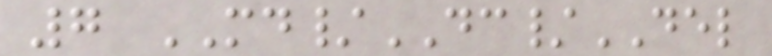7 MD/DC/DEL
